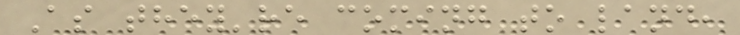As they're coming to land,
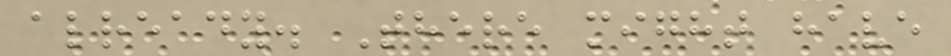already. There might have
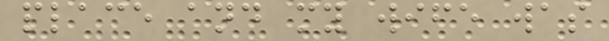place and my wife was
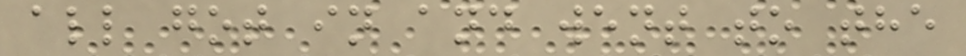all got in and went to the
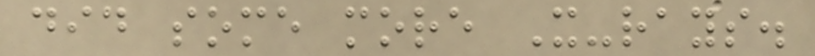did some more X-rays.
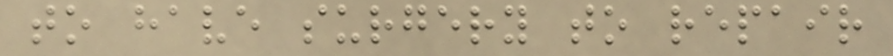to have surgery to repair
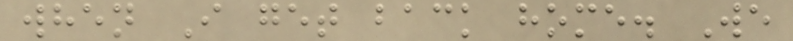when I get back home. We
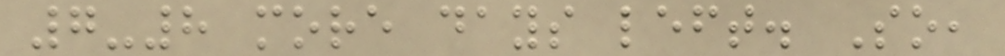7-8 more days left. So,
